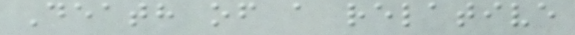Death of a relative
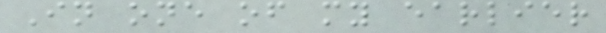In one of my earlier
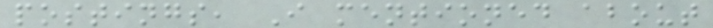postings, I mentioned about
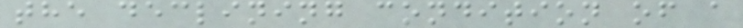the declining condition of a
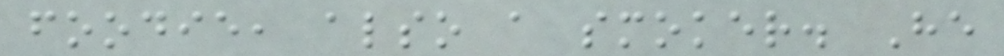foodie, also a smoker. He
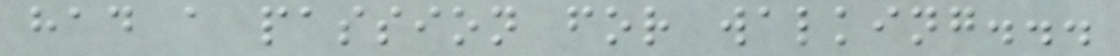had a passion for walking...
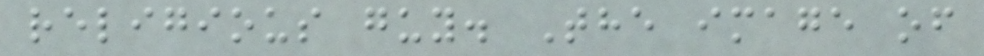religious guy. The image of
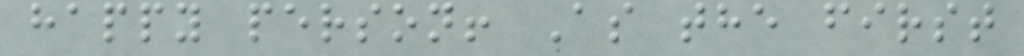happy person! As the first
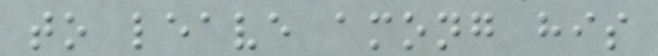to leave among his
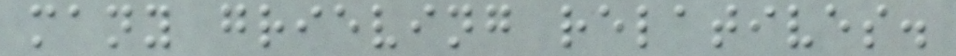many grieving relatives.
